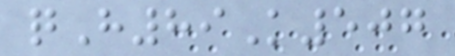qH89K507
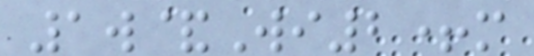1w&Wi2+m
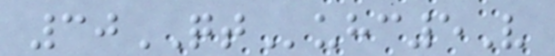30QTuhc5V
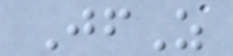JfZ
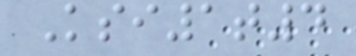Ksi1t4
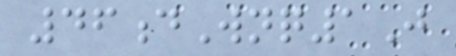46dWnq1J
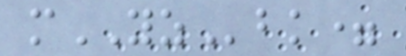mYZbk=
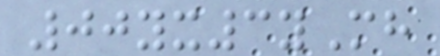00yx3yMh
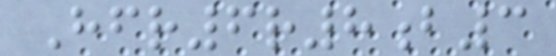Hfr6r8b3
